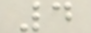4
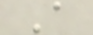A
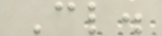Cl.
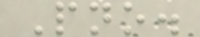Pno.
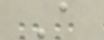A
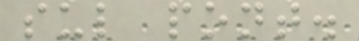sul pont.
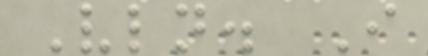Vln. I
